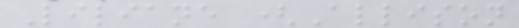Liliane (Allison
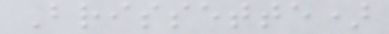Brissette)
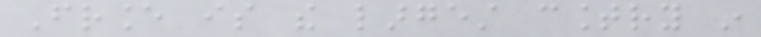France is the largest country in
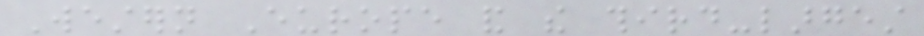Western Europe and the third-largest
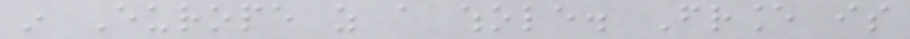in Europe as a whole. France is
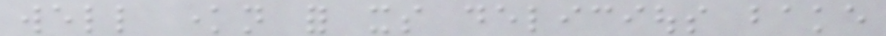well known for its delicious bake
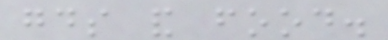goods and food.
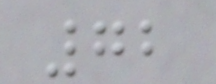72
